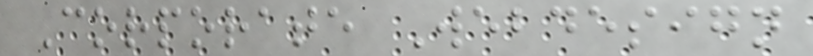Corporate Webdesign
